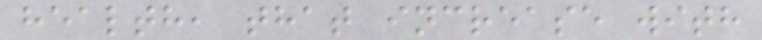health, that increase with
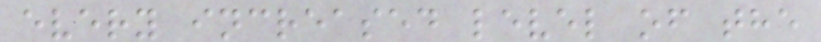every increased level of the
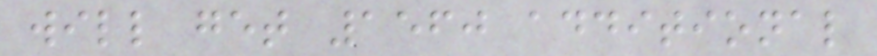will get 1560 additional
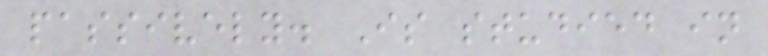passively. Is studied in
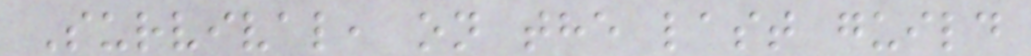Survival, on the last guild
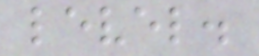level.
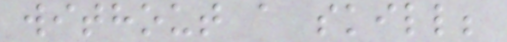without a skill;
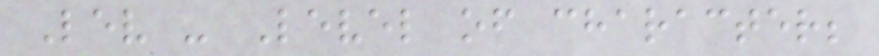Lev - Level of character;
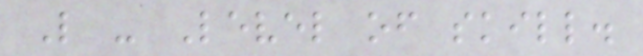L - Level of skill.
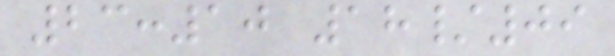23:10 18/09
